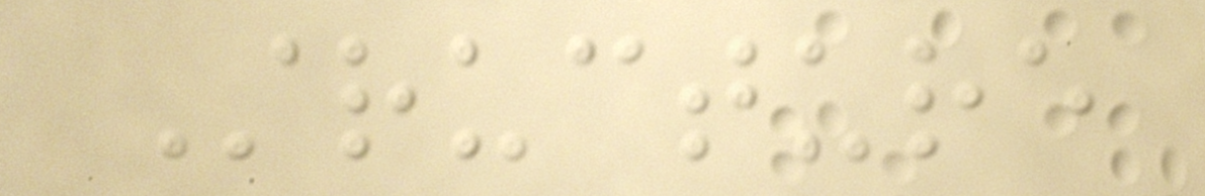Structure
